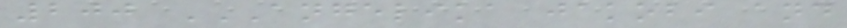200 ANGELIKA JAKOBI AND
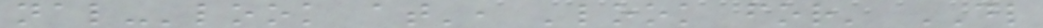nal-'look at', 'look for' DL
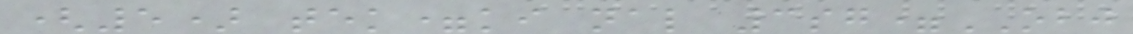(5) tek=ki nal 3sg=OBJ
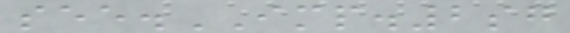see.IMP.2sg
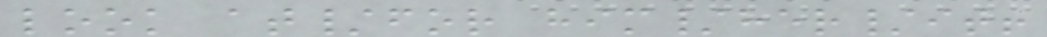look at/for him/her/it!
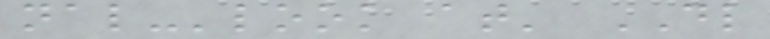nal-'look at' DL
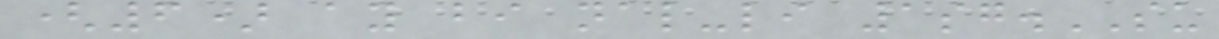(6) ay bi nal-li 1sg.SU
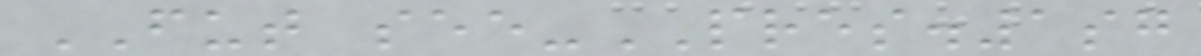FUT see-PRES.1sg
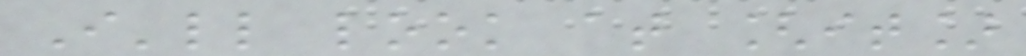I'll look at [it]
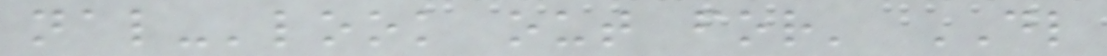nal-'look out for' DL
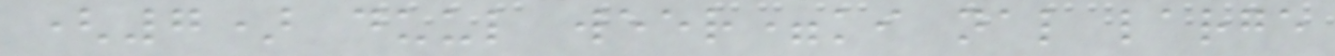(7) duul weer=ki nal large
